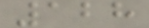128
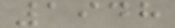1948
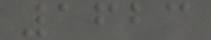1623
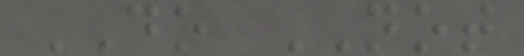DO NOT
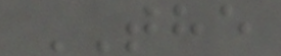THE
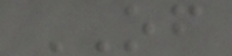OF
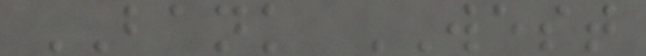BANK WEST
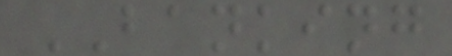BANKING
